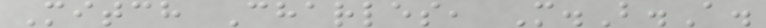Mitch Charles, M.B.A.
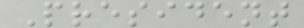President
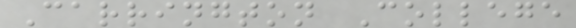Carrington College
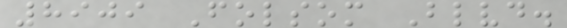8909 Folsom Blvd.
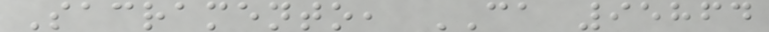Sacramento, CA 95864
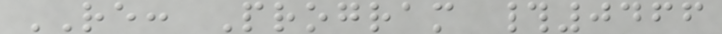RE: Program #0466
